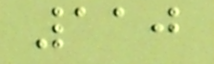110
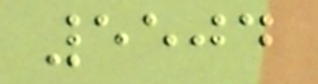5504
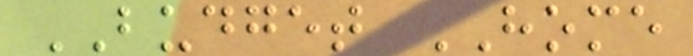BUDGET HOME
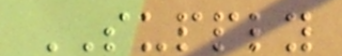SUPPLY
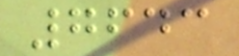7643
